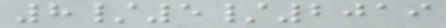8/5/2019
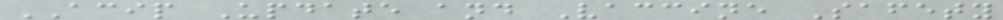ACIP Update and Vaccine Safety
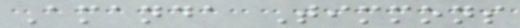Amanda Timmons
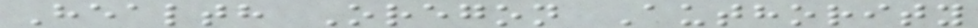Health Oregon Authority
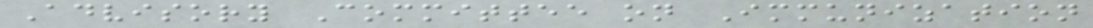Advisory Committee on Immunization
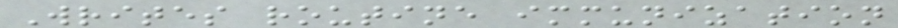Writes routine immunization
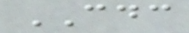CDC
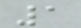1
